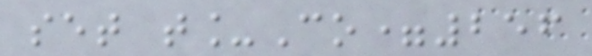set t_Co=256
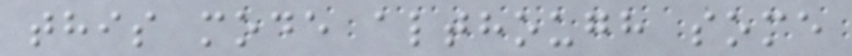this mode although some
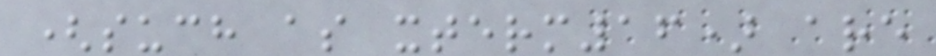(such as xterm16) are
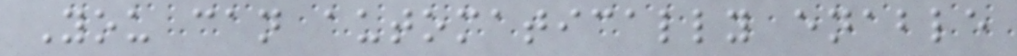You can automatically enable
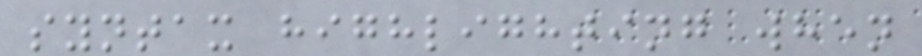syntax highlighting when
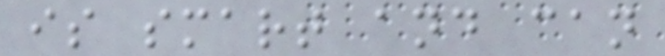is smart and can
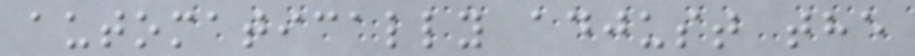automatically adjust the
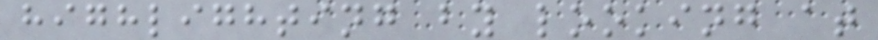highlighting by looking at
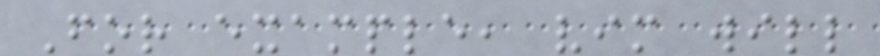For example, vim will
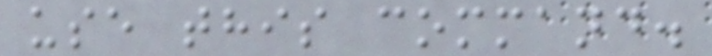use this command.
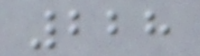228
